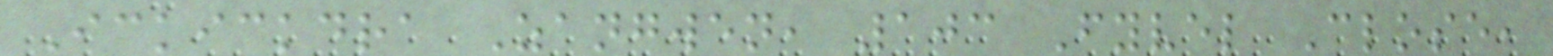Ickickdra Zangwen, 103 Fyvel Close,
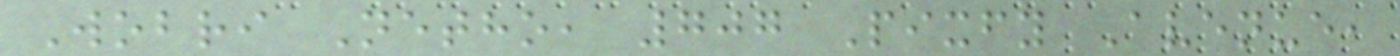Wobri Netho, 707 Pixfy Avenue,
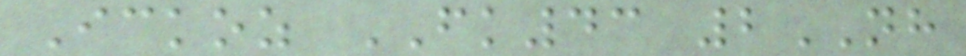Ickoz FK43 2NH
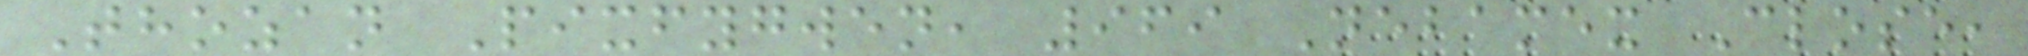Thozan Pixfygwen, 969 Nebamex Close,
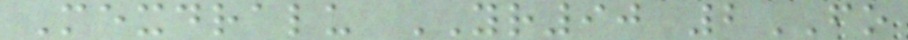Mexdralu YR90 2FO
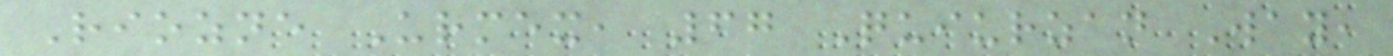Riozne Urmex, 67 Quiurzan Way,
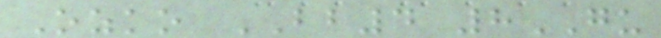Ozko BB4 8GU
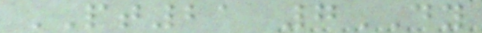PT21 7DY
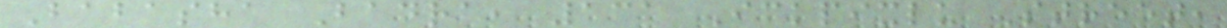Babasha Badra, 131 Ickpixlu Street,
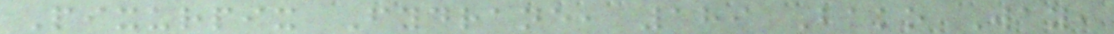Pixurpix Fydrane, 189 Bako Way,
